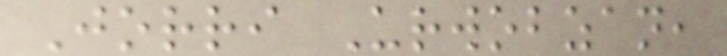Jorri Urwobzan,
